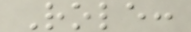Role:
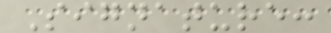Signature:
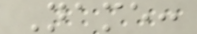Name:
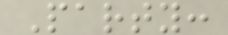Party:
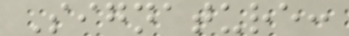Signature:
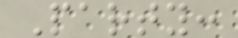Party:
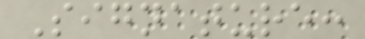Signature:
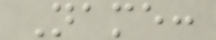Name:
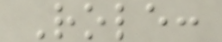Role:
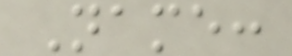Name:
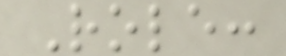Role:
